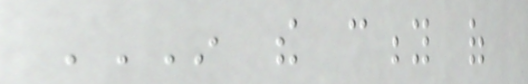IN THE CITY OF
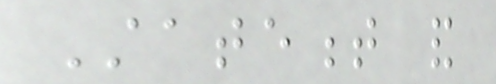Statement and
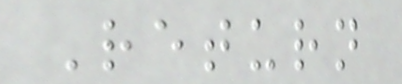Return
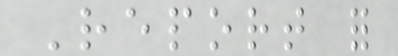Report for
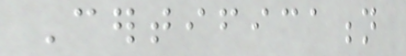Certification
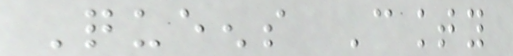Queens County
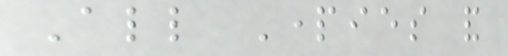All Parties and
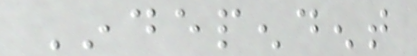Independent
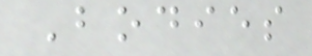Bodies
